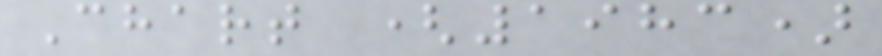Chart (1983)
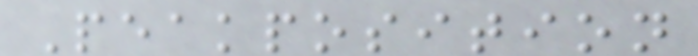Peakposition
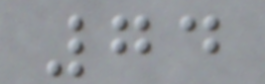74
